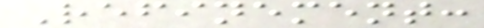Refinement:
